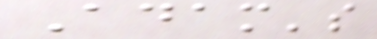Adam's
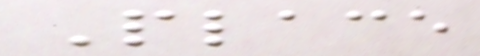Place
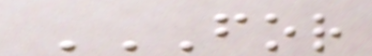FOR
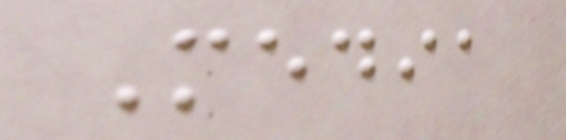Media
